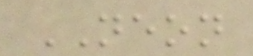NEON
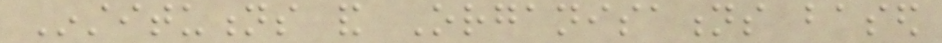Institutions and Organisations based
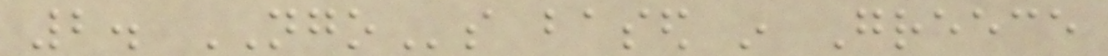2. NGOs based in Greece
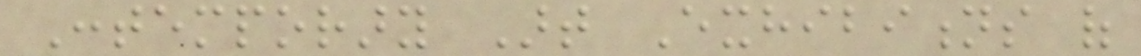Contemporary Art Exhibitions of
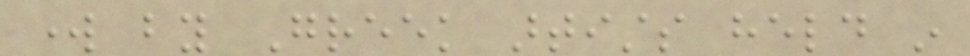work by Greek artists held in
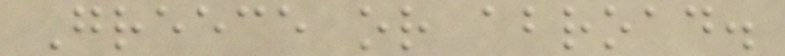Greece or abroad.
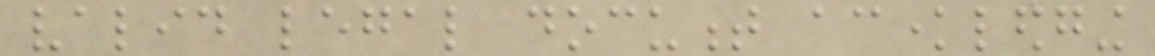valid legal document acknowledging
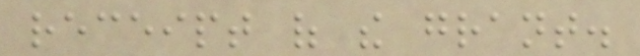receipt of the grant.
